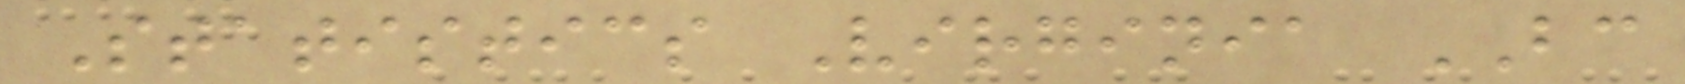Statistics Virginia BC
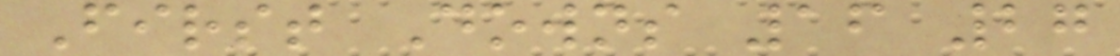First Downs 16 27
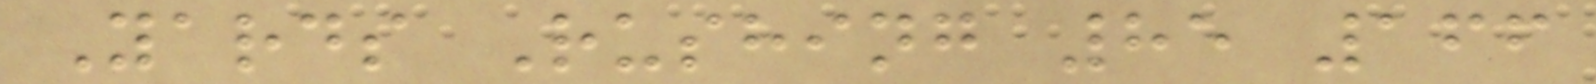Yards Rushing 85 166
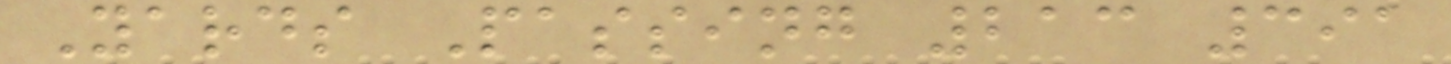Yards Passing 213 391
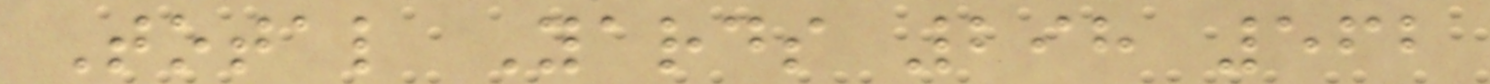Total Yards 298 562
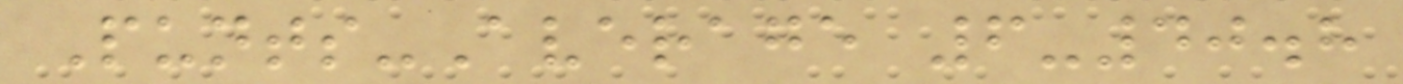Punts-Average 6-40.8
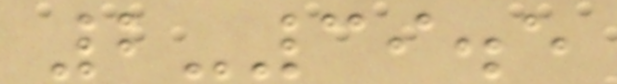2-39.5
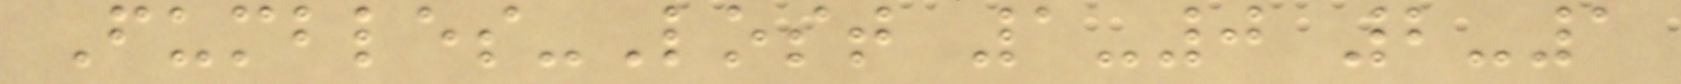Fumbles-Lost 1-0 2-1
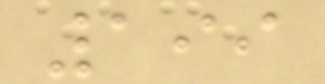199
